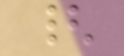{
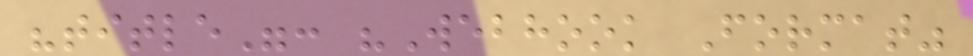"title": "Webhook Format"
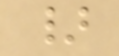}
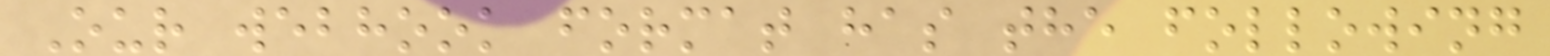Our webhook format has the following
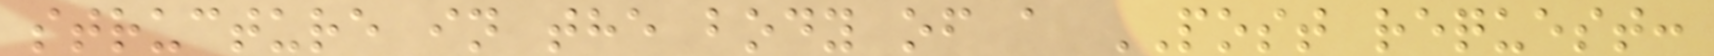structure in the body of a POST request:
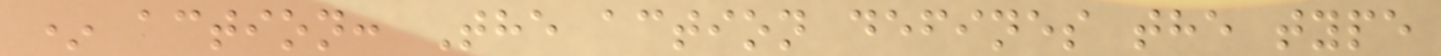* action: The action defines the type
